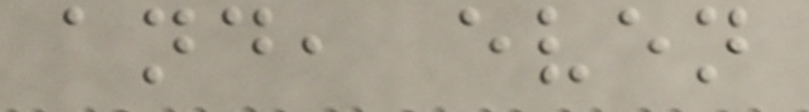and, even
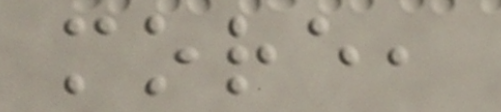more,
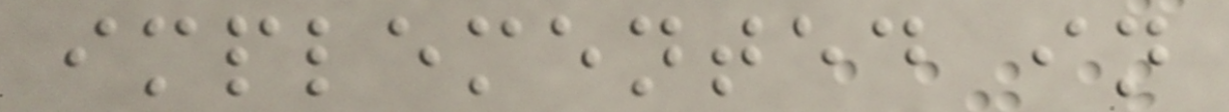implemented in
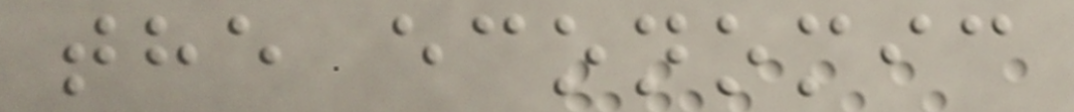the economic
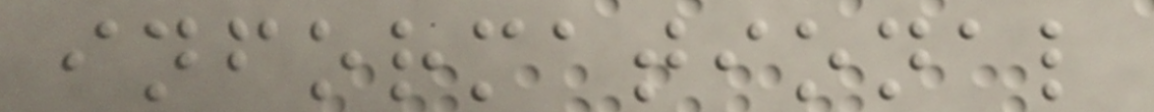informational
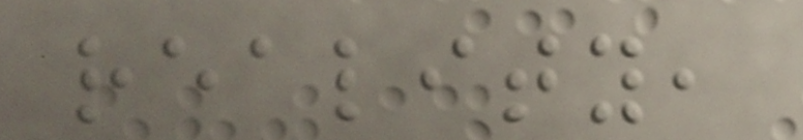reality,
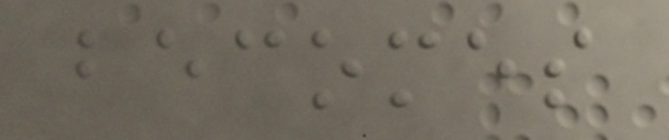becomes
